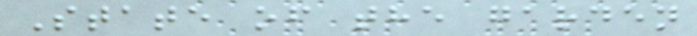State of the garden
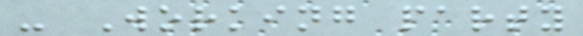- Working party
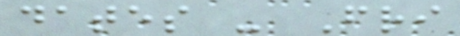dates - Fri
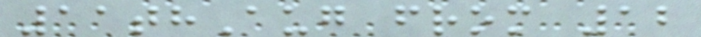11thAug from 12
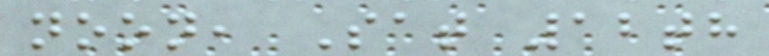noon, Sat 12th
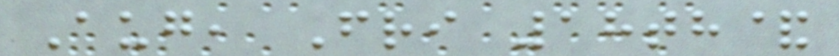Aug, Fri 18th&
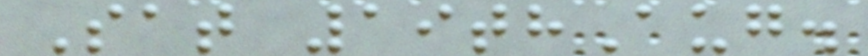Sat 19thAug.
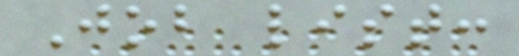Job list:
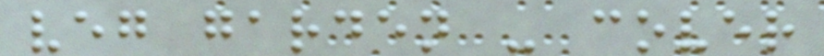veg garden - cover
